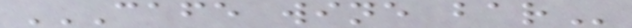CAFE WINE BAR
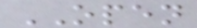OPEN
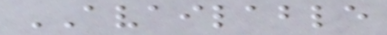AVAILABLE
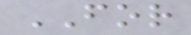FOR
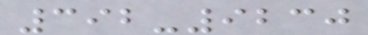392-9230
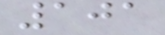101
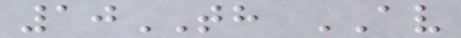10TH AV
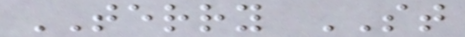TERRY ST
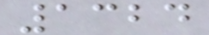1324
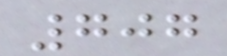707
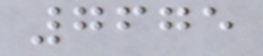7675
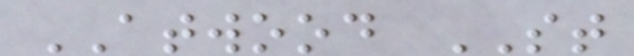ATWOOD ST
